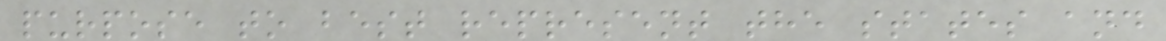purpose to best represent the states and
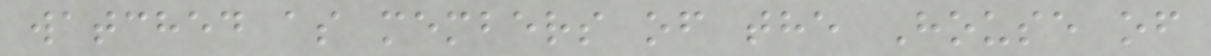watched as members of the House of
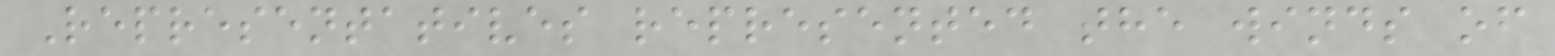Representatives represented the winds of
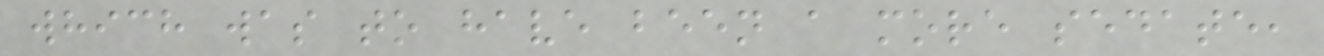which was to have been a more sedate,
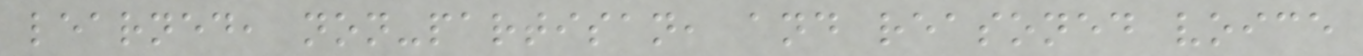learned, non-partisan, and reasoned voice
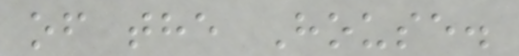of the House.
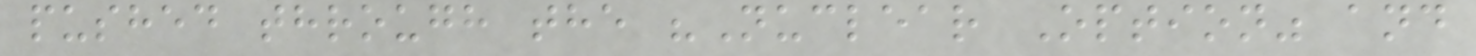pushed through the "Nuclear Option" and
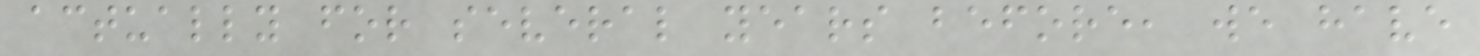actually for several years before, we have
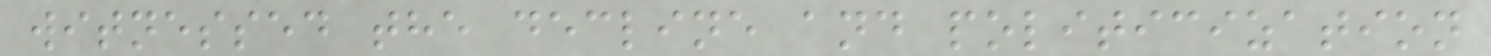witnessed the decline and politicization
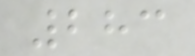283
